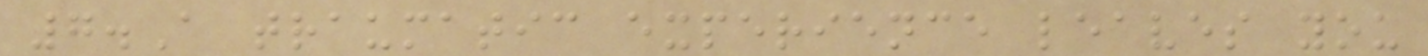7.A traumatic experience leaves you
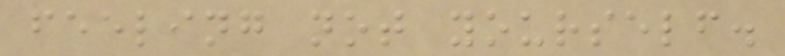feeling not yourself.
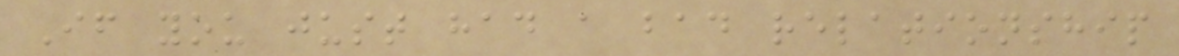If you just had a bad relationship
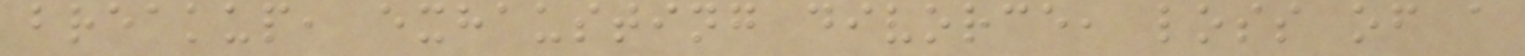breakup, exhausting divorce, loss of a
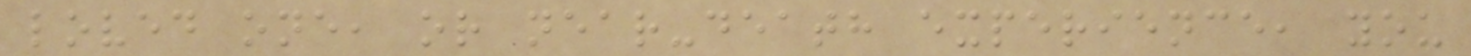loved one, or near-death experience, you
